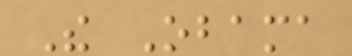The Obama
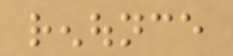renounce
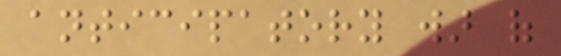anticipatory war of
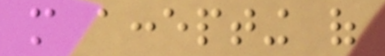more accepting of
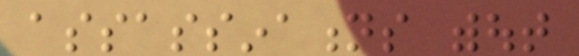assassinations without
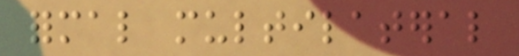formal multilateral
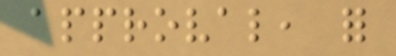approval, for
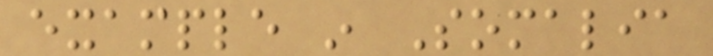example in Somalia
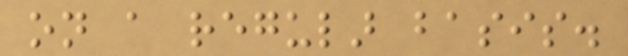on a regular basis.
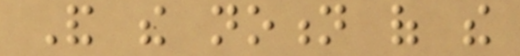And the notion of the
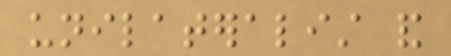unilateralist and
